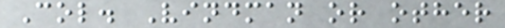Col. Vindman or other
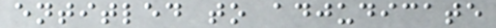entitled to adjudicate
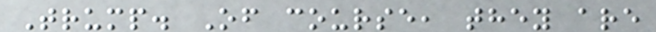Trump. Of course, they are
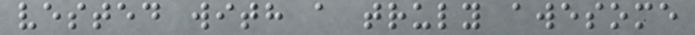vested with a truly awesome
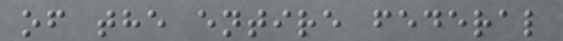of the entire federal
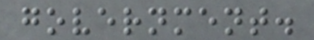government.
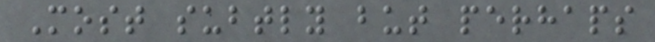Most subtly but perhaps
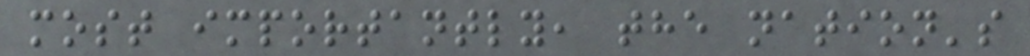most importantly, the nation's
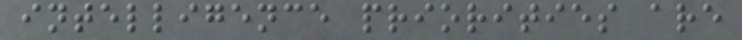intelligence priorities are
